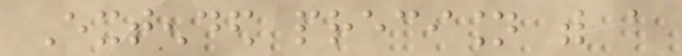Extended precision with a
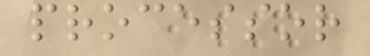processor
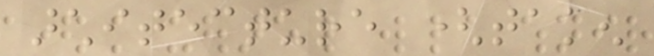architecture (taken
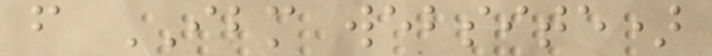from IBM website)
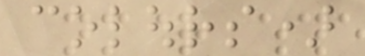colours)
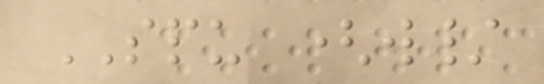SPU (w/
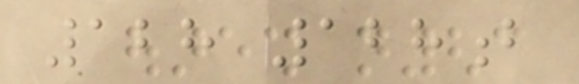128 128b
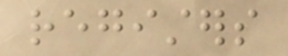registers
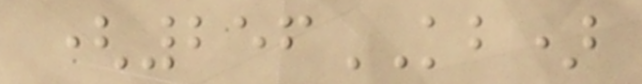(256KB)
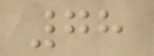78
